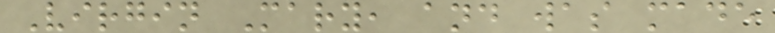Virgin Mary, and was made
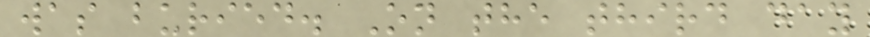was buried. On the third day
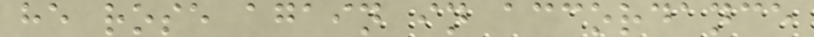he rose again in accordance
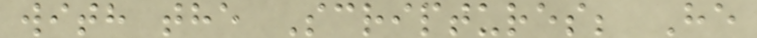with the Scriptures; He
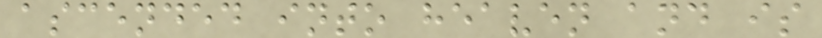ascended into heaven and is
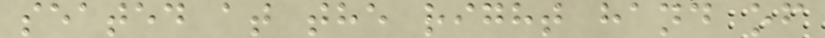seated at the right hand of
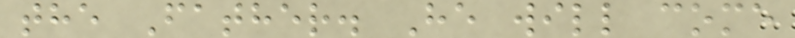the Father. He will come
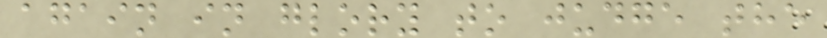again in glory to judge the
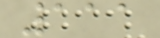111
